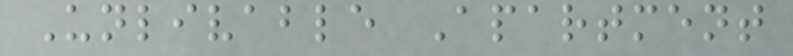Unlivable Apartment
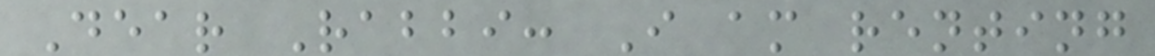Dear Rabbi: I am renting
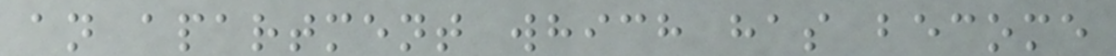an apartment which has become
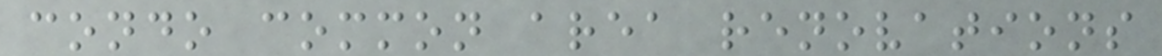condo common area renovations
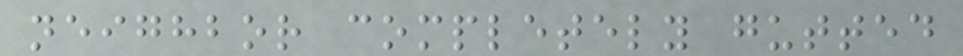neighbor completely gutted
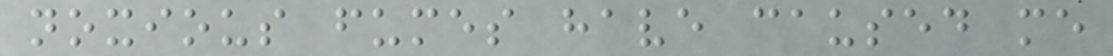noxious fumes have caused me
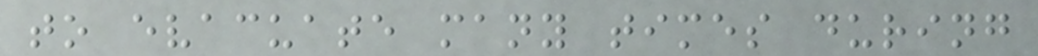to evacuate many times during
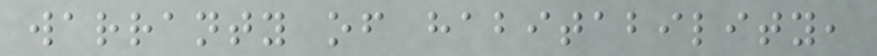warranty of habitability,
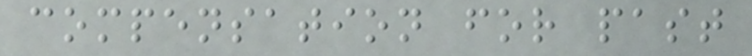compensation for past
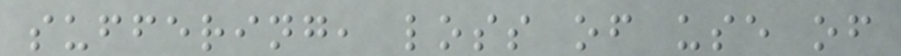suffering, loss of use of
